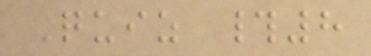Quiz #8
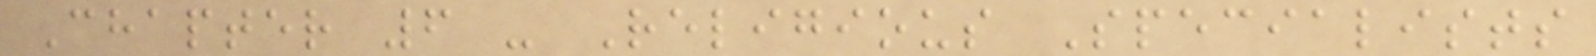Chapter 6 - Religious Specialists
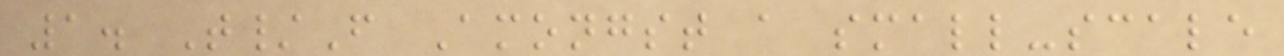1. T/F Amongst a small-scale
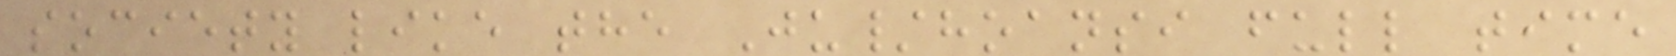society like the Ju/hoansi full time
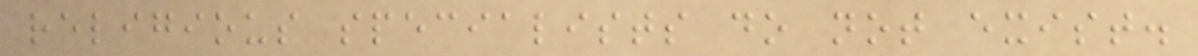religious specialists do not exist.
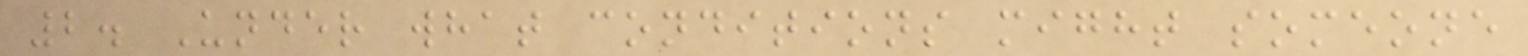2. Under what conditions might someone
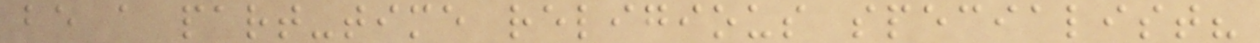be a part-time religious specialist?
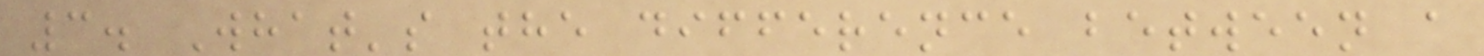3. What's the difference between a
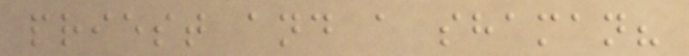priest and a shaman?
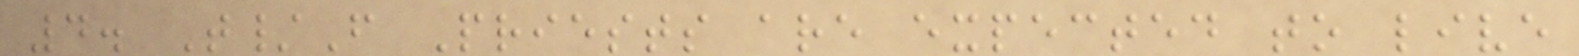4. T/F Priests are expected to live
